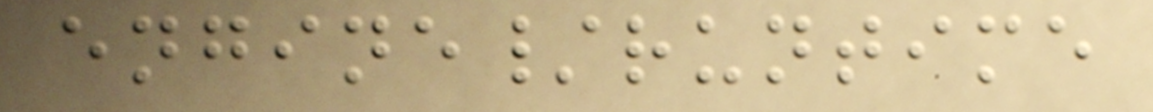engine/runtime
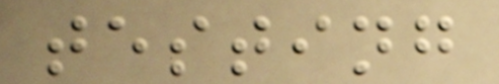testing
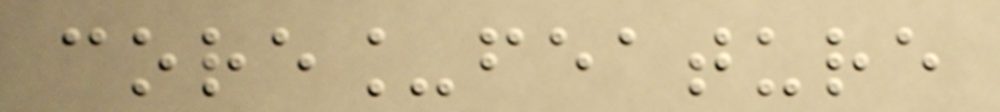core_feature
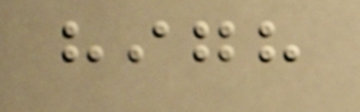high
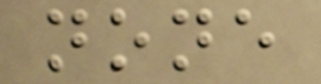none
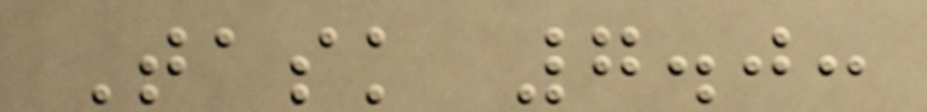Task 7.0:
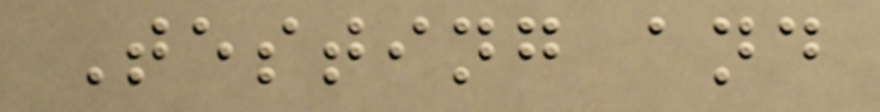Testing and
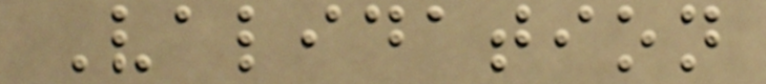Validation
